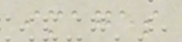images
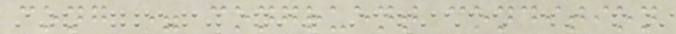cong = congruent condition
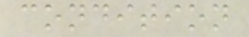condition
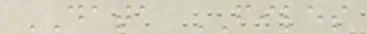DATA FILES
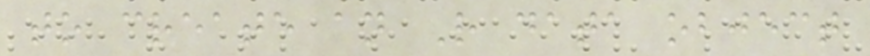to create an R data object
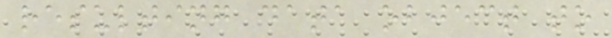resulting data object to
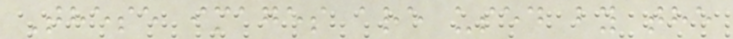These images are used by the
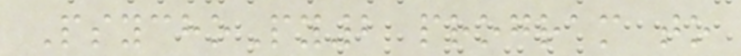PsychoPy2 program to
